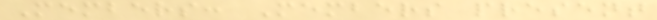Members: Members present
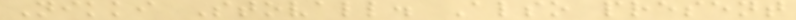Nikki Stovall. Also present
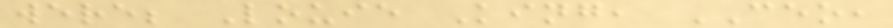were; Louie King, CEO,
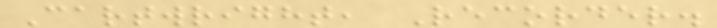Cartwright, Recorder.
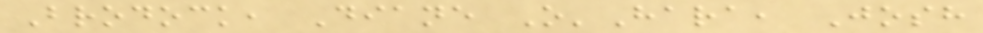Brodock, Diane O'Hara, Josh
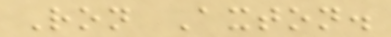Ron Axton.
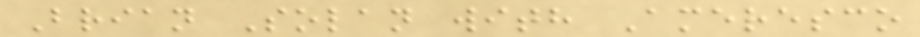Brian Solan with Ameresco
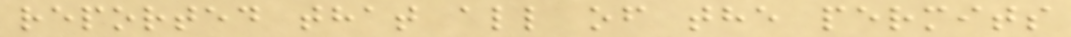reported that all of the permits
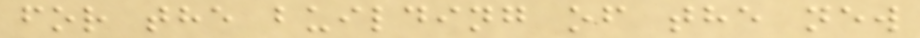for the building of the new
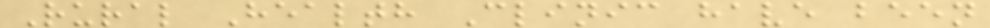Rural Health Clinic have been
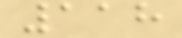118
